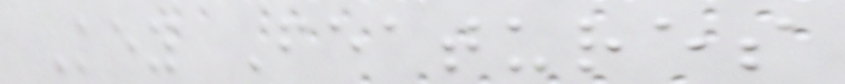Key Features
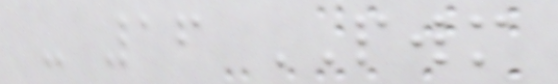- 16 PWM
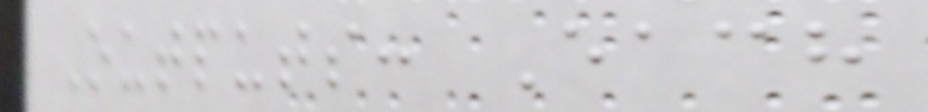Outputs: Each
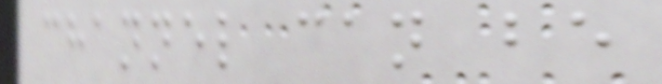channel can be
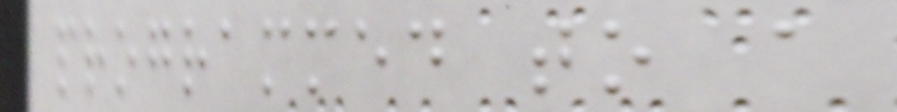programmed to a
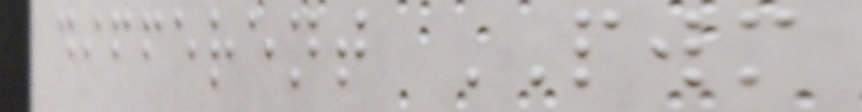different PWM
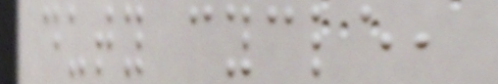duty cycle,
